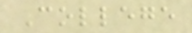College
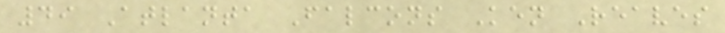49 Atlanta Falcons Ken Reaves
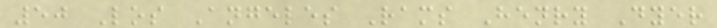50 Los Angeles Rams Henry Dyer
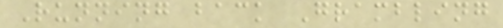Running back Grambling
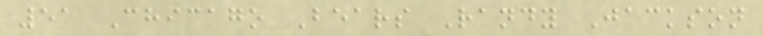51 Chicago Bears Randy Jackson
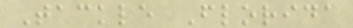Tackle Florida
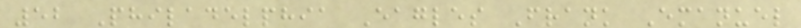52 Philadelphia Eagles Frank Emanuel
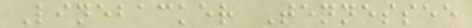Linebacker Tennessee
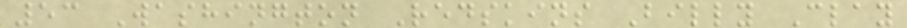53 Washington Redskins Billy Clay
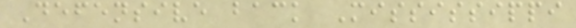Defensive back Mississippi
